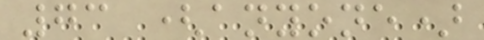73 (anyone)
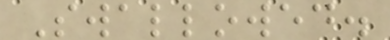Swallowed.
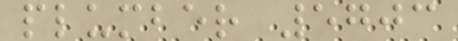plumber 5703
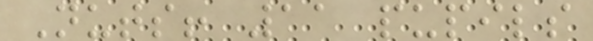Nuts! 11 pupils
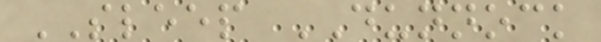SLEEP DUNNOCK
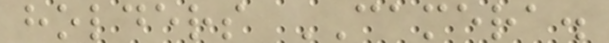holders CAMERA.
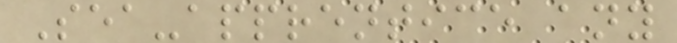Sea-apprentice any
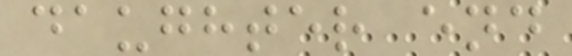daughter end
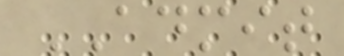ADMIT
